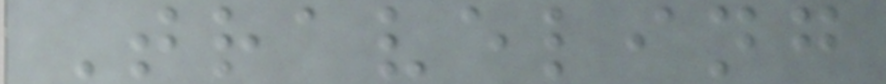Traveling
